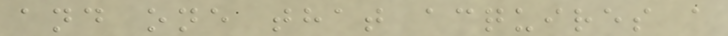and one that acquires a
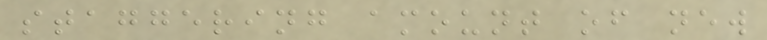staggering amount of new
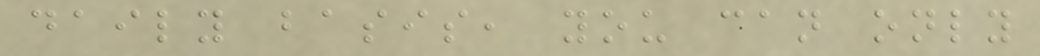daily basis, you can only
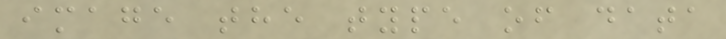image the type of data
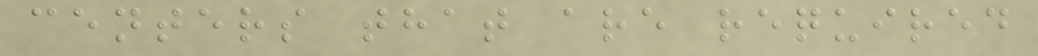centers that are required
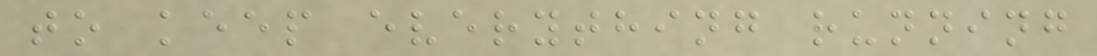to keep everything running
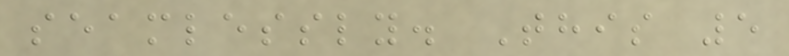seamlessly. This 5
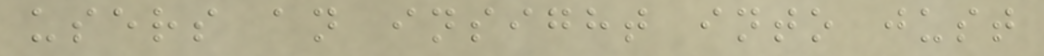users an insight into just
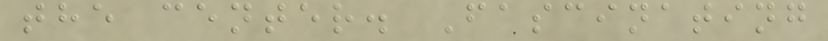the center. Fascinating
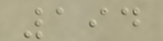194
